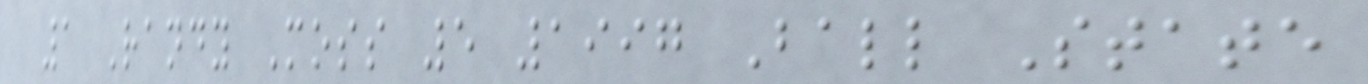1 Randy Moss 5 1997 Ball State
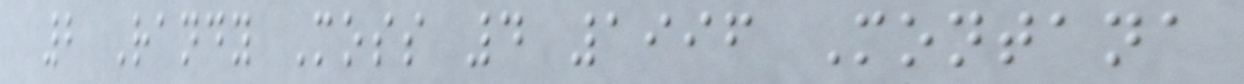2 Randy Moss 4 1996 Montana
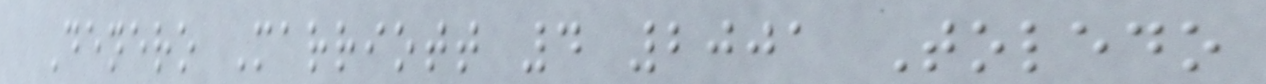Denero Marriott 4 2001 Toledo
